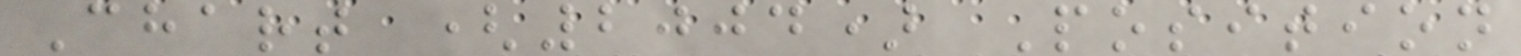Chart (2004) Position
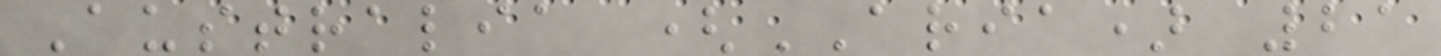Australia (ARIA) 21
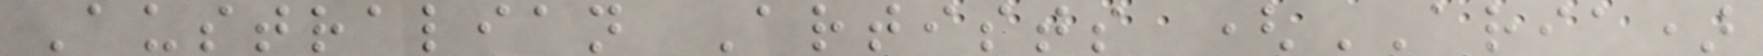Australian Artists (ARIA)
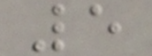5
